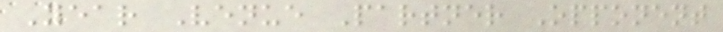Year Venue Partner Opponent
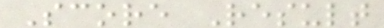Score Result
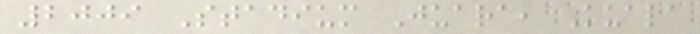2009 Stadium Juara, Kuala
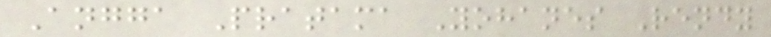Angga Pratama Yohanes Rendy
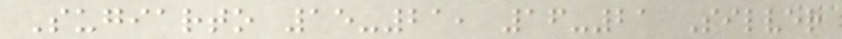Sugiarto 15-21, 16-21 Silver
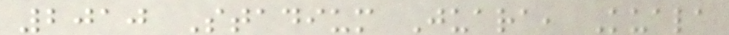2010 Stadium Juara, Kuala
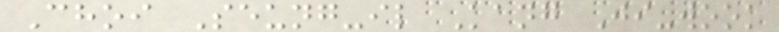Choi Seung-il Kang Ji-wook
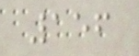156
